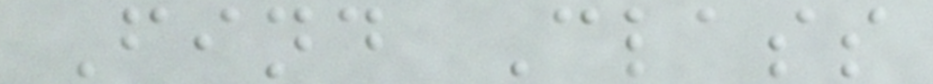Find Class
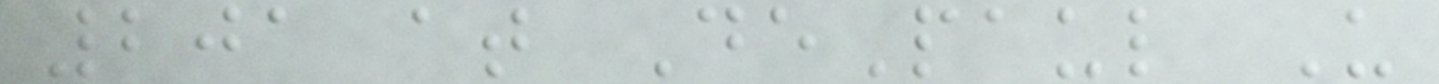201 at DePaul U
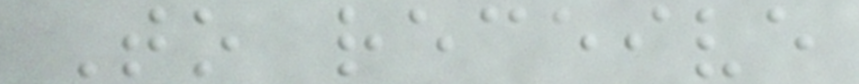To receive
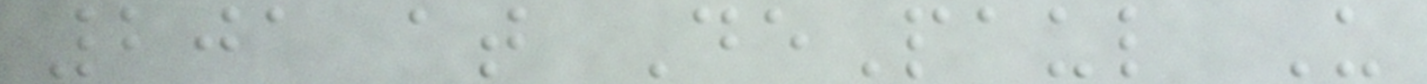201 at DePaul U
